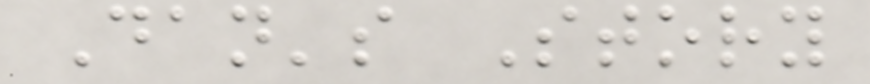Dan's Story
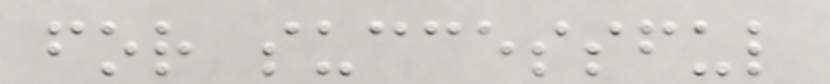for successful
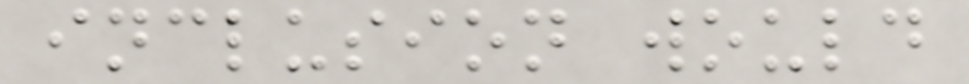inclusion would
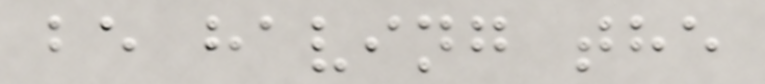be having the
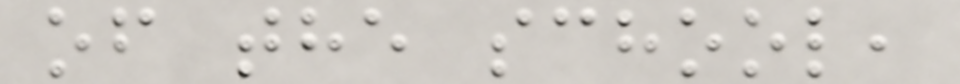of the school,
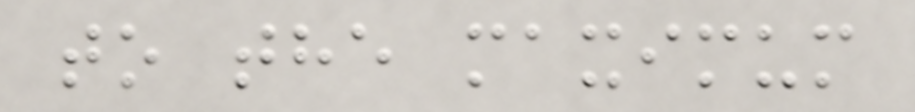to the maximum
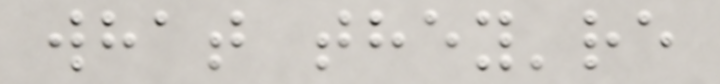what they're
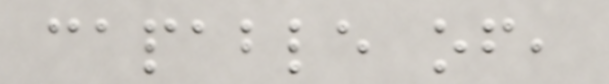capable of,
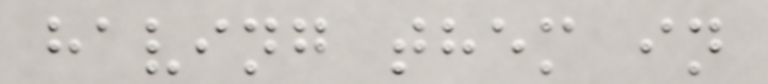having them in
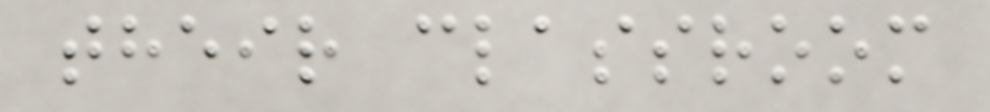their classroom
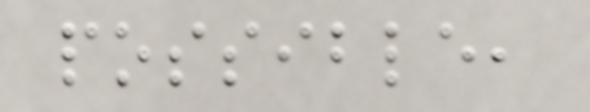possible,
